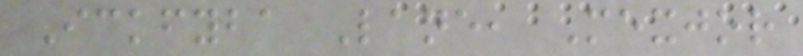Ickfyba Lane, Mexjor
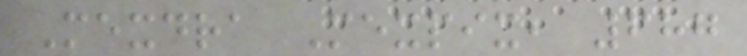Mexdra Mexpix, 687
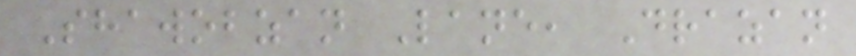Shawobzan Lane, Drazan
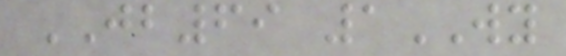JB69 1WY
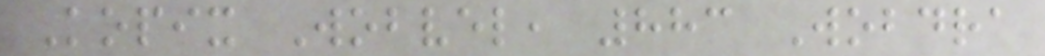Kopix Wobvel, 883 Wobdra
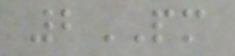2PM
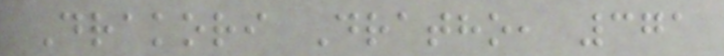Drakori Dratho, 371
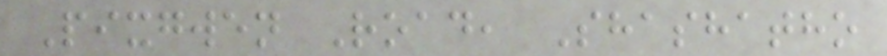Pixgwen Road, Shashatho
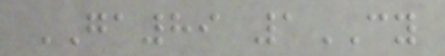GA89 1CY
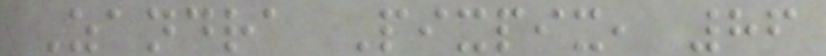Zandra Pixpix, 86
